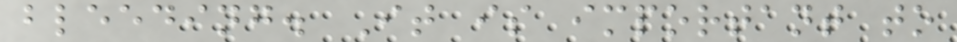bleeding. It is important to
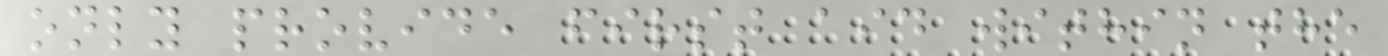only provide first aid within the
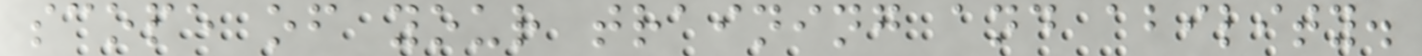scope of your training and ability.
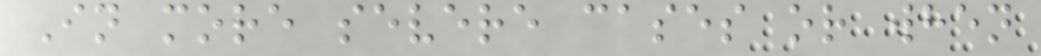In more severe cases or when
